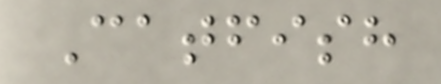Catfish
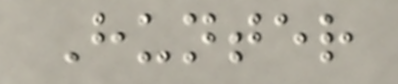Hunter
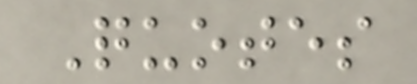Quotes
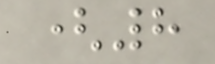(8
